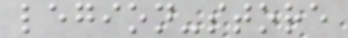legion-store
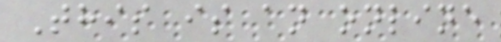This is an online
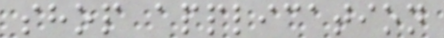shop application
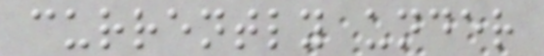currently under
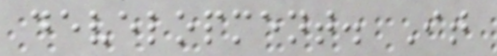development. It
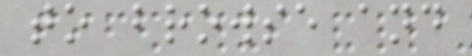to browse and
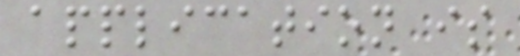application is
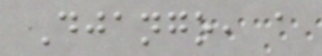Django, a
